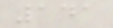141
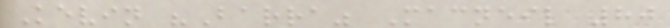Kevin "Barra" Macneil 80
